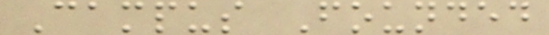Campus Founded
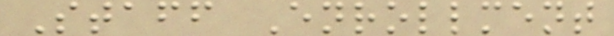Staff Enrollment
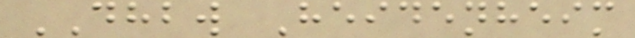DHBW Heidenheim
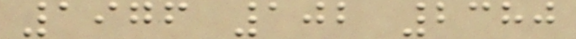1976 102 2380
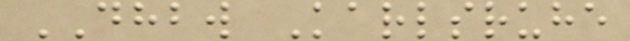DHBW Karlsruhe
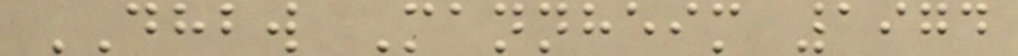DHBW Mannheim 1974
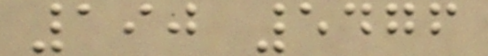190 5476
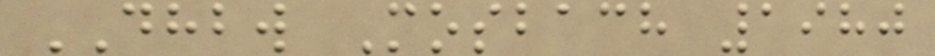DHBW Mosbach 1980
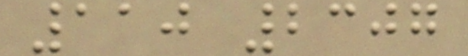110 2307
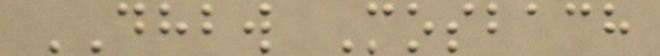DHBW Mosbach
